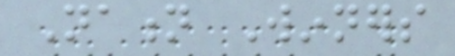Nation Winners
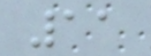11
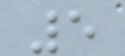5
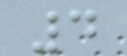4
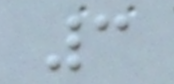3
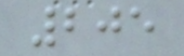205
